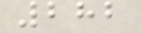282
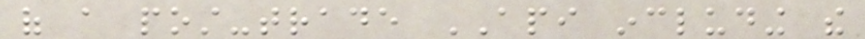of a post-trade API including the
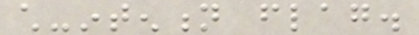child-intention flag.
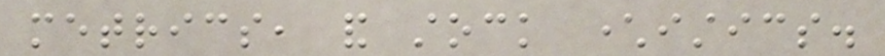metrics, and stock characteristics.
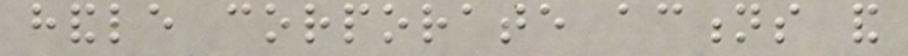handle corporate actions and
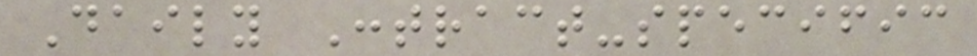Daily Contract-specific
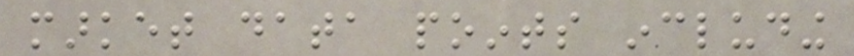market data points including
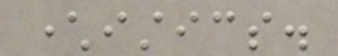characteristics.
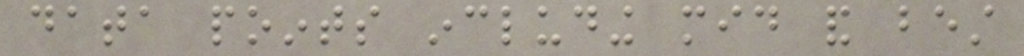data points including mid and best
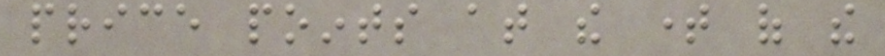price points at the time of the
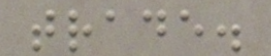trade.
